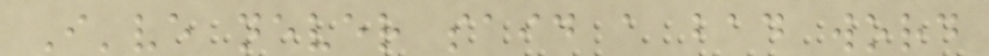I've never said a bad word
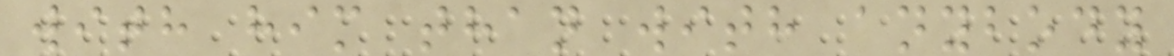with him than with anybody
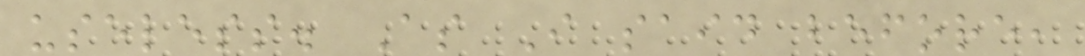useless. As I said before,
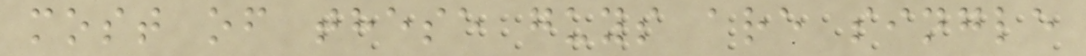most of these guys are single
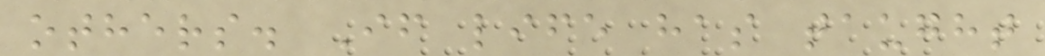others. If life has taught
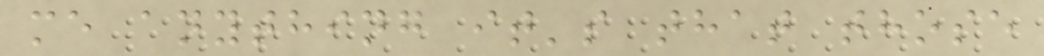me anything it's that those
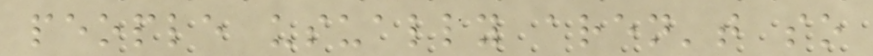people usually aren't so
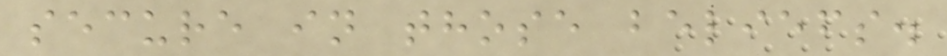secure in those beliefs.
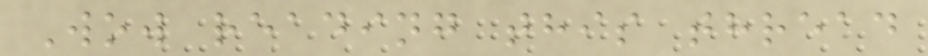Wow reading this thread
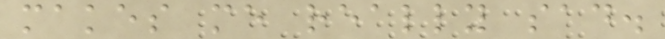makes me really sad.
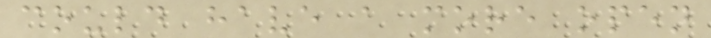could have a more open
